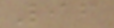96
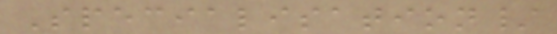Specialisation/
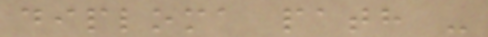diploma path -
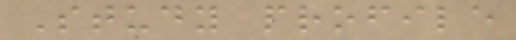Study profile
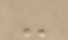-
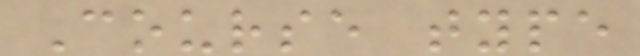Course type
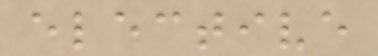elective
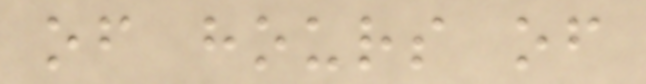of hours of
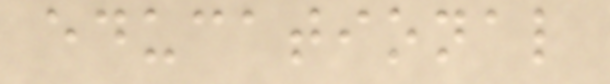educational
